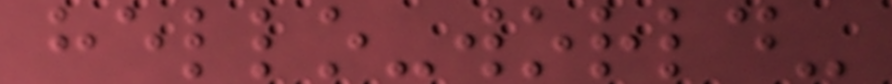hello-world-
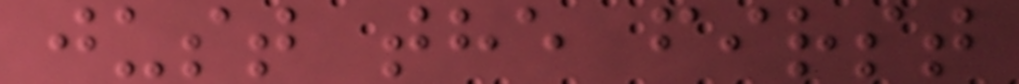just the first
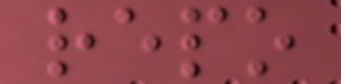repo
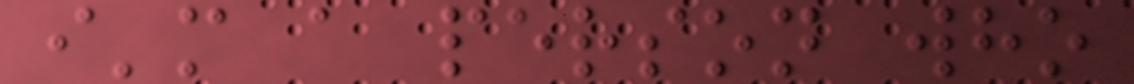i'm a person who
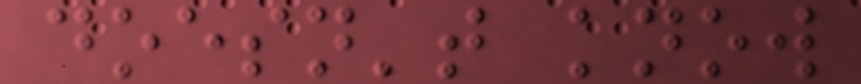doesn't know
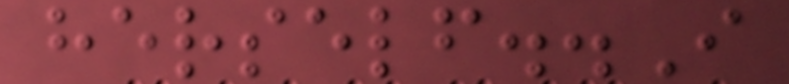herself..I
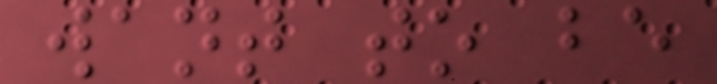want to be
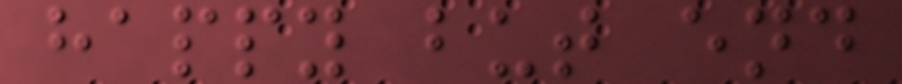happy but end
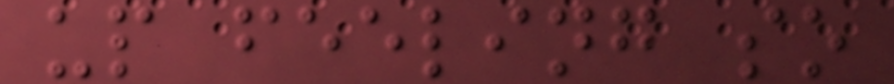up feeling so
